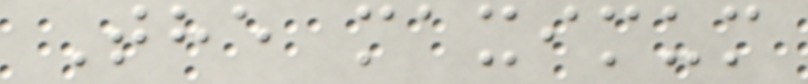The maximum
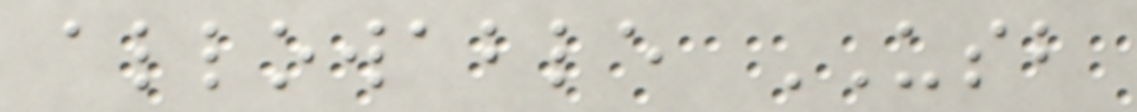allowable USB
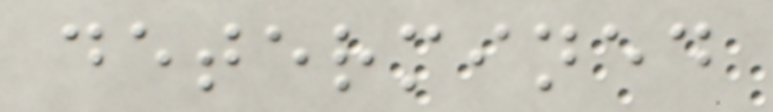determined
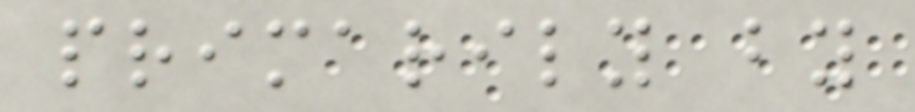primarily by
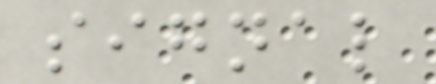signal
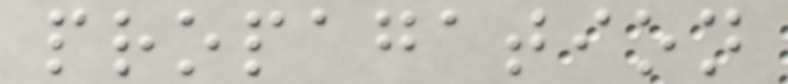propagation
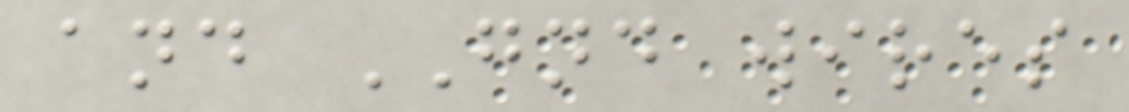and GND wires
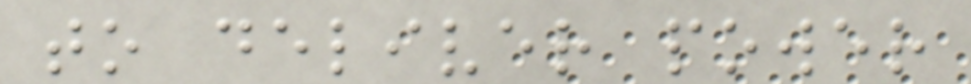to deliver power
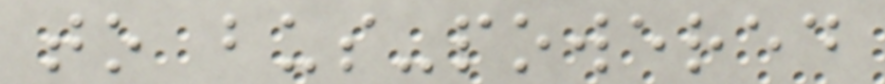to bus-powered
